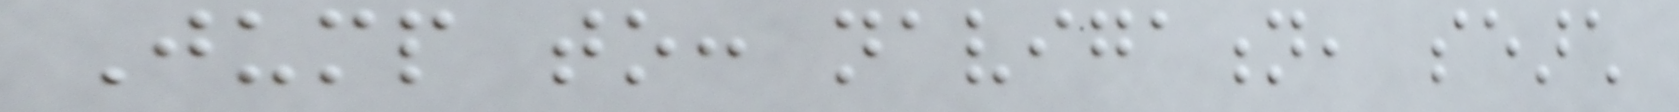Jump to: navigation, search
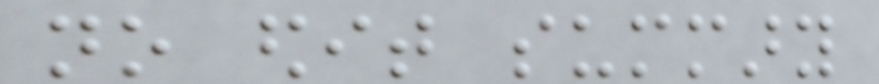no edit summary
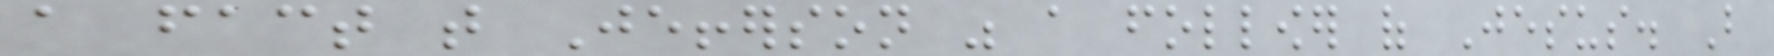a fact that Jefferson was a follower of Jesus. But
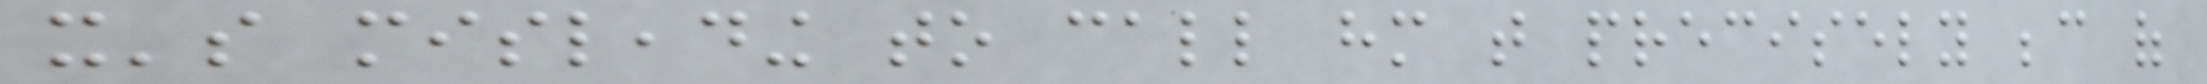it's misleading to call him that precisely because of
